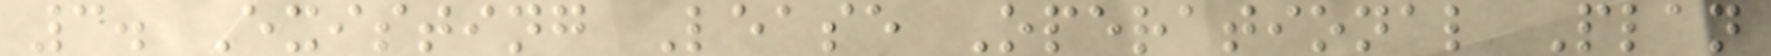3. Existing Lease Operational Plan
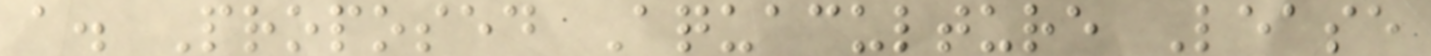a. Proposed Aquaculture Lease
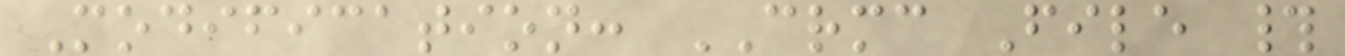Modification: CRMC File #
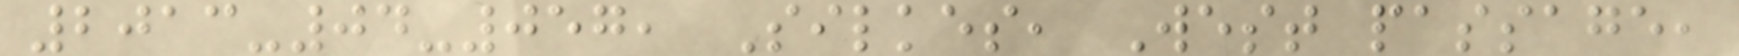2013-04-057, Silkes, West passage,
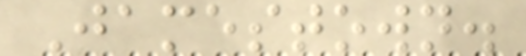Jamestown.
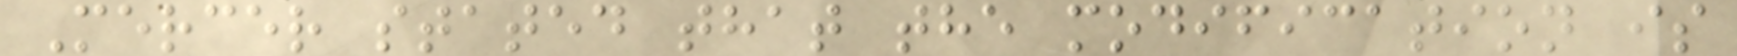Mercer stated that the modification is
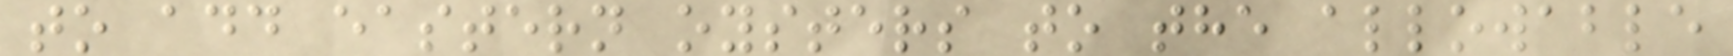to add eastern oysters to the allowable
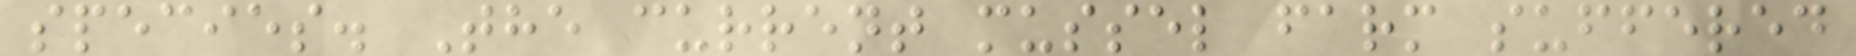species. The current mussel farm suffered
